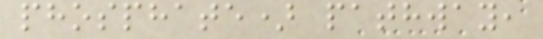phosphate) pathway,
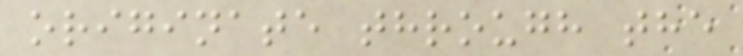originate through the
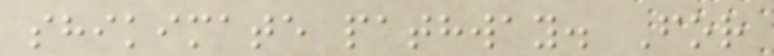shikimate pathway. For
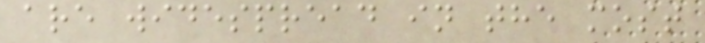are widespread in the most
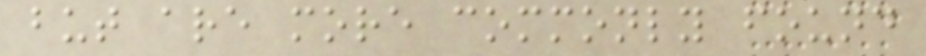but are more commonly found
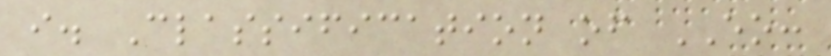i. Classification of EO:
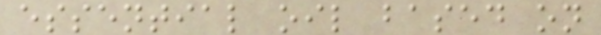essential oil based on
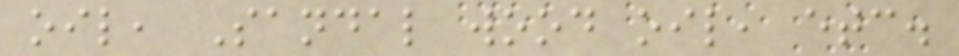oil, Sandal wood oil, etc.
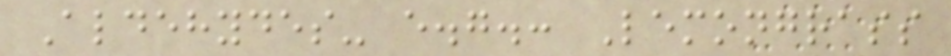Aldehydes- e.g.: Lemongrass
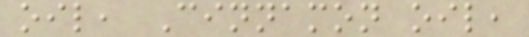oil, Cinnamon oil,
